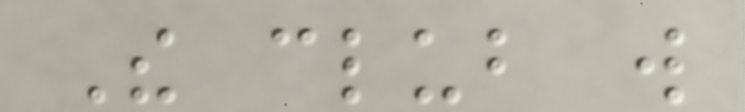The club will
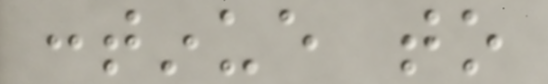continue to
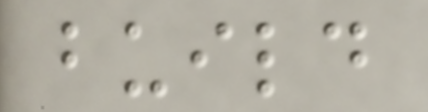build
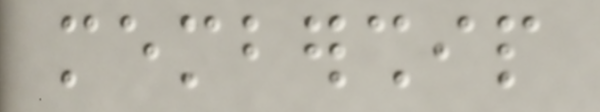membership
